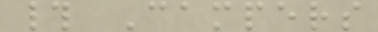# Campers
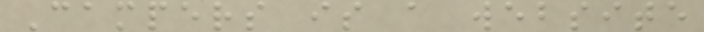Campers is a website
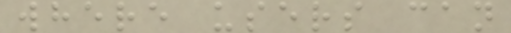where users can
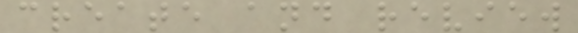create and review
